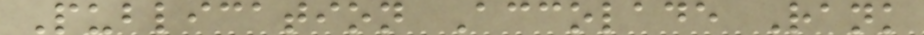Publication Accolade Rank
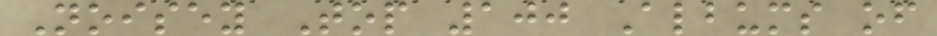Noisey Top 100 Albums of
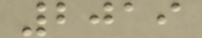2019
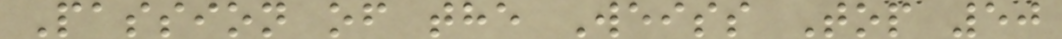Passion of the Weiss Top 50
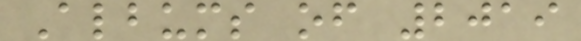Albums of 2019
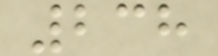238
